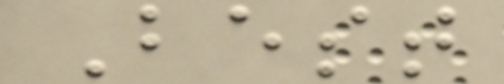Best
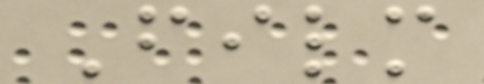Film
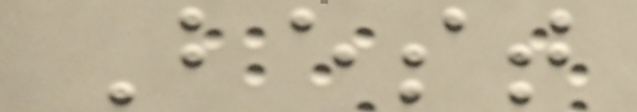Best
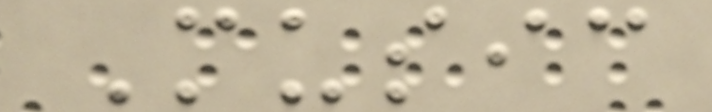Music
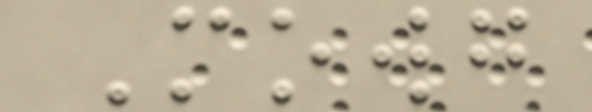Mowg
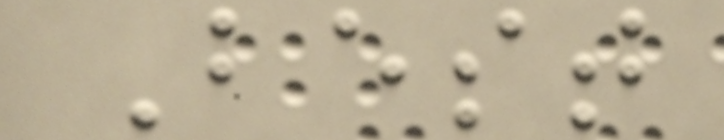Best
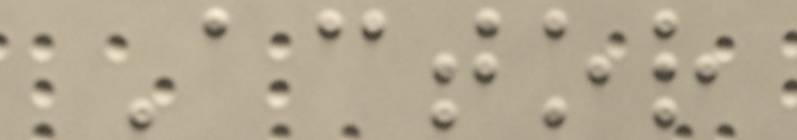Actor
